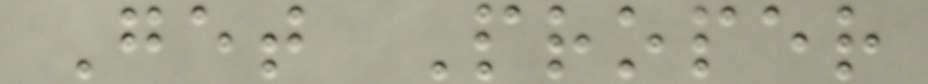Get Proper
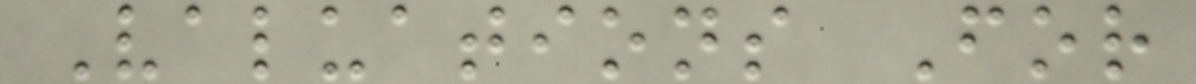Valuations For
